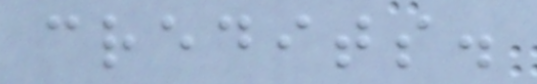credits.
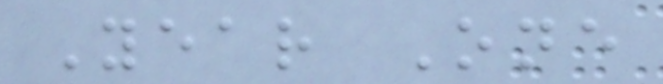Year One
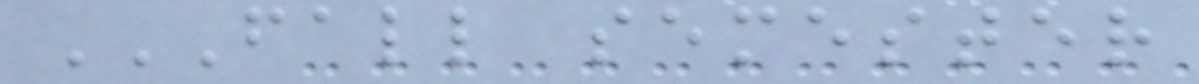FALL SEMESTER
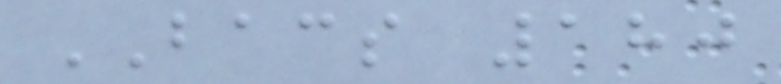BACS 180
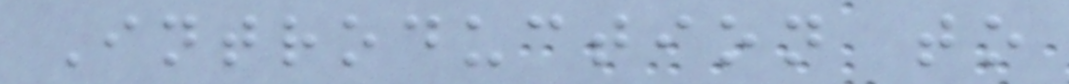Introduction to
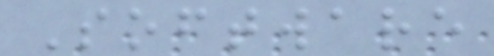Software
